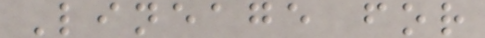Lineage for
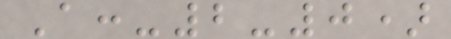A:-2-0)
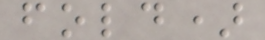fold)
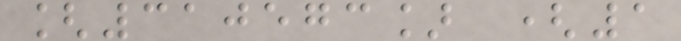[310573] (1
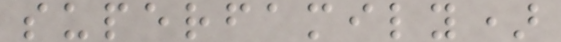superfamily)
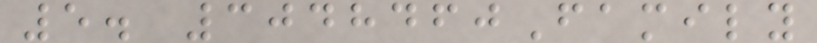5. 3048460Family
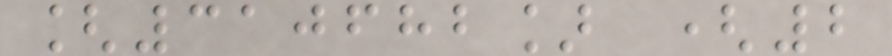[310682] (2
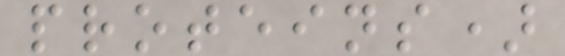proteins)
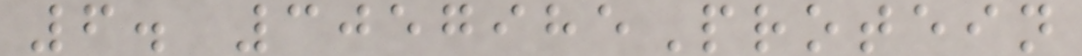6. 3057985Protein
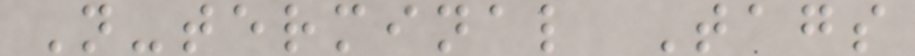N-terminal Tags
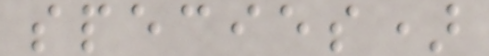species)
